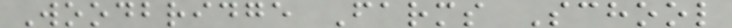Woodbridge Farms School
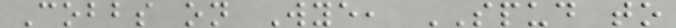Cobbs on Wye, SPUD to
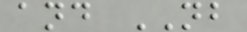and NB
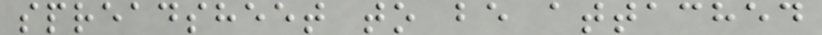spreadsheet to be attached
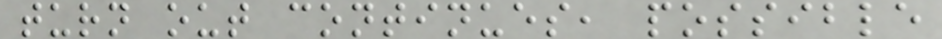turn out continues, possible
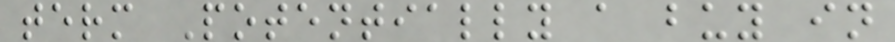term Potentially a buy in
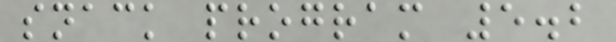snack program 5.2
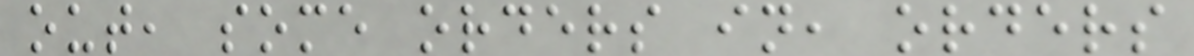out, some orders in, orders
